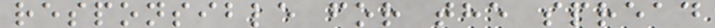responsible for the spread
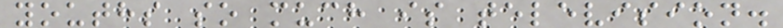youths so much is television.
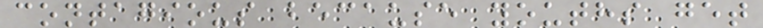contagious because youths get
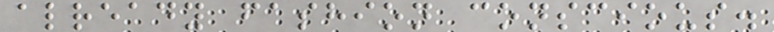already fashion conscious.
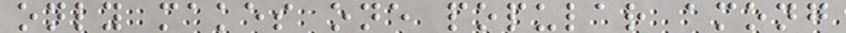only makes one popular among
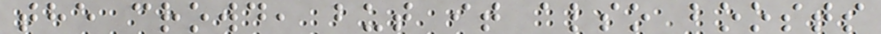the crowd, but it also boosts
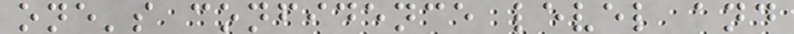one's confidence level and
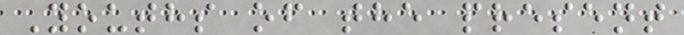Youths of the present
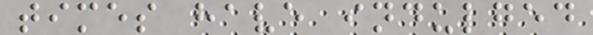times have indulged
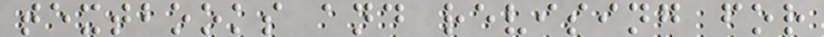textbooks and revising for
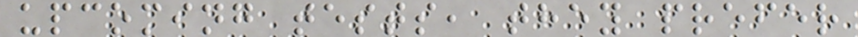upcoming tests, they prefer
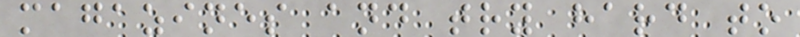magazines and try hard to
